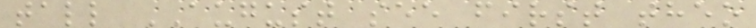tall AUGUST see first theo
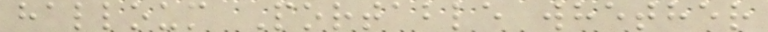halloum Portable whether
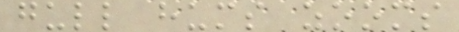gull hums zooms
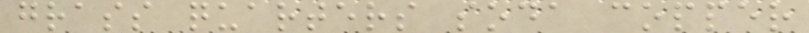grass quarters soda copper
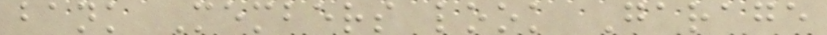bank Members look Garage
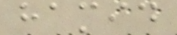hamid
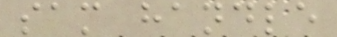sam handle
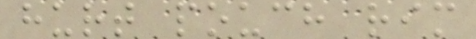hurt pouch rim
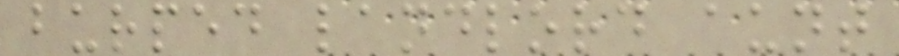burped landlord aunt
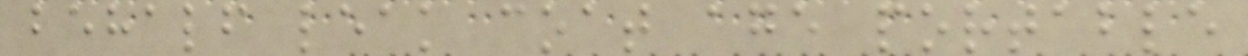behalf leak coat age portable
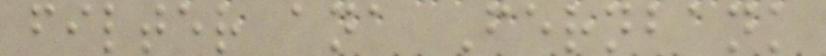filter ana Fernbank
